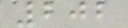202
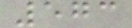573
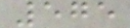575
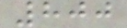800
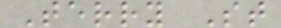Terry St
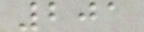201
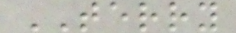TERRY
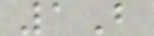1B
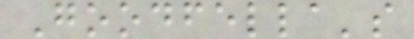Goodfella's
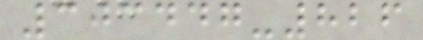303447-826
